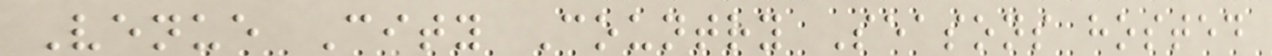Venue City Country Seasons hosted
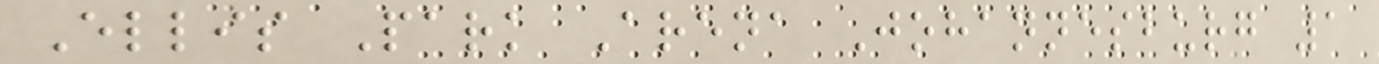Ellis Park Arena Johannesburg 1
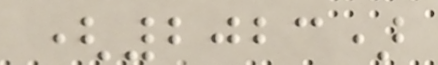(2023)
